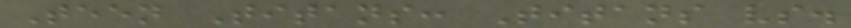Teen Titans: Titans vs.
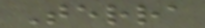Terra
